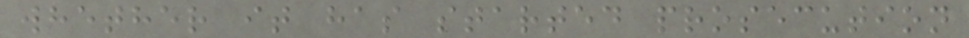whether it has started prosecution
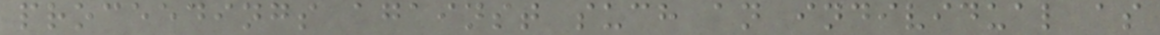proceedings against such an individual as
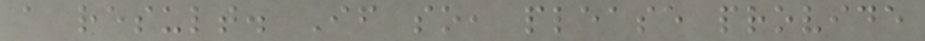a result. If so, please provide
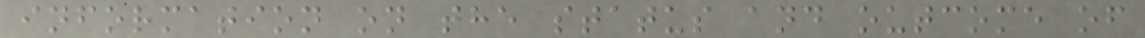information on the status and outcome of
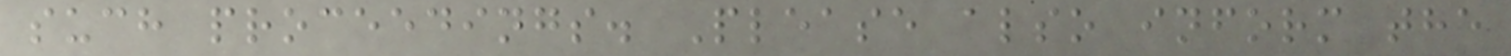such proceedings. Please also inform the
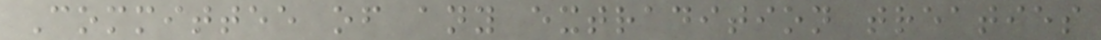Committee of any extradition treaties
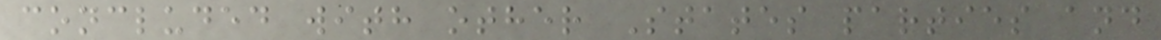concluded with other States parties and
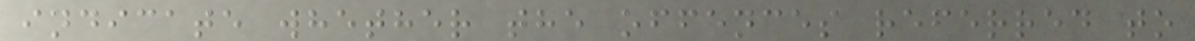indicate whether the offences referred to
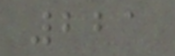221
